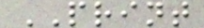PRINT
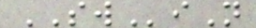SWiN
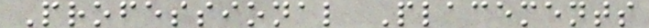Professional Placements
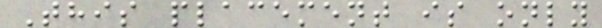This placement is only
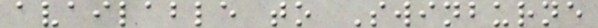available to Swinburne
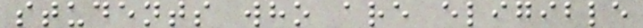students who are eligible
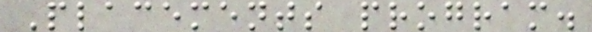Placements program.
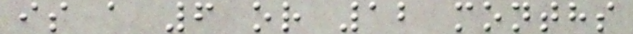is a 6 or 12 months
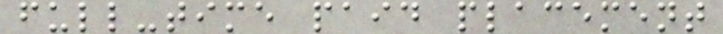full-time paid placement
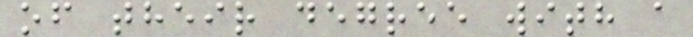of their degree with a
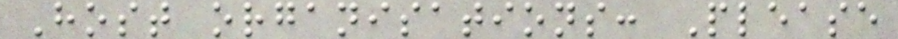Host organisations: Please
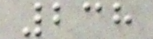238
